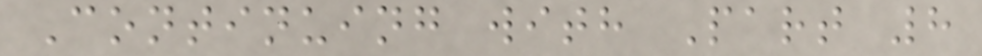Continuing with Part 8
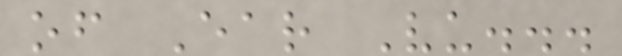of Ear Vu...
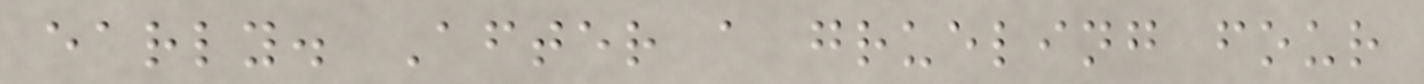early. After a grueling four
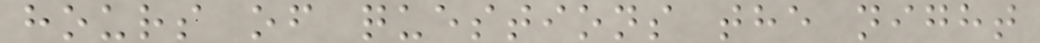hours of questions the night
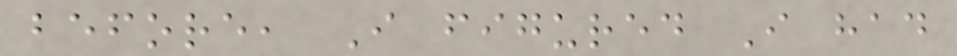before, I figured I had
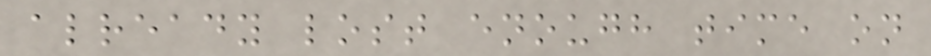already lost enough time on
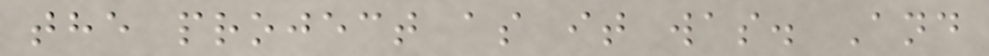the project as it was. And
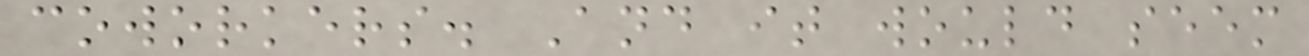coworkers. And it would seem
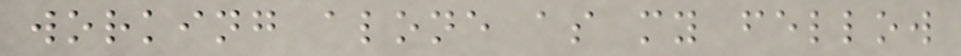working alone as my fellow
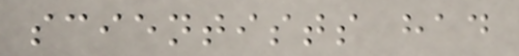scientists had
